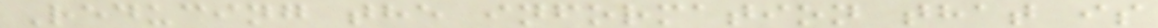Reducing the information that is
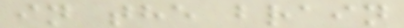in the brain
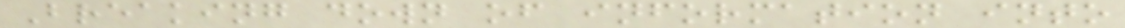Breaking down of information into
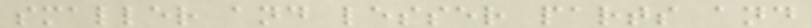smaller and lesser parts and
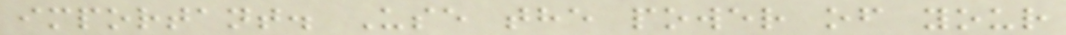important. Use the power of your
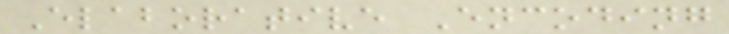Elaborative Encoding
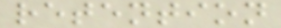retention
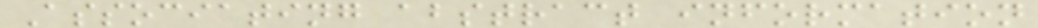Associating abstract information
